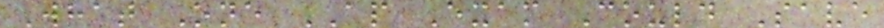What One AP Exam Could Save
